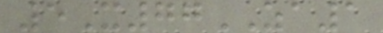5X77ZA1
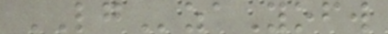LGzaYofw
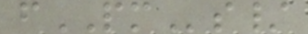fPMs/
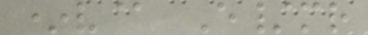*v@ E/mr
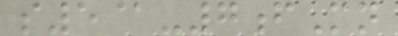s5@-7fMn
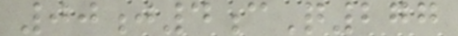00j4cQ277
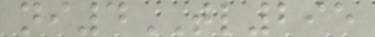ni4TL295
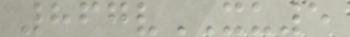867vXU5
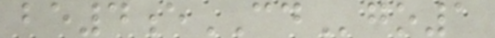be4eCDgo1
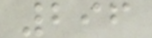296
